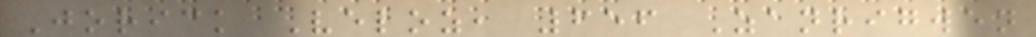Jorick Veloz, 656 Zanrigwen
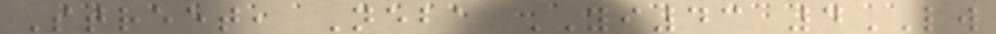Street, Neba YI43 4LW
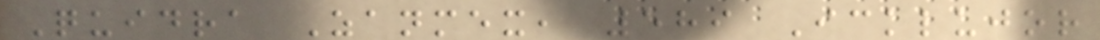Quidra Zanmex, 589 Icklujor
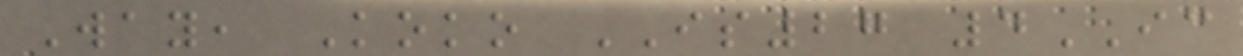Way, Koko IS27 4IC
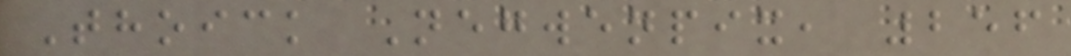Thoick Negwenpix, 256
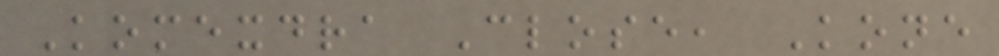Komexdra Close, Kone
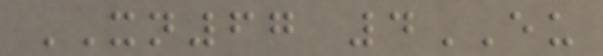XN67 4EU
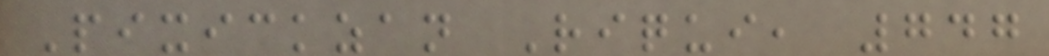Pixickzan Riqui, 747
